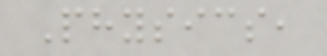Physics,
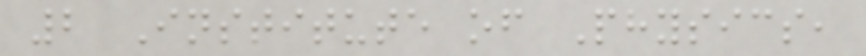2 Institute of Physics,
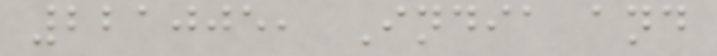221005, India and
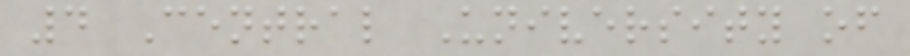4 Central University of
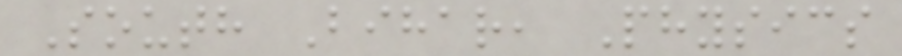South Bihar, Physics
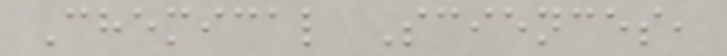Chemical Sciences,
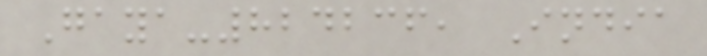Gaya-824236, India
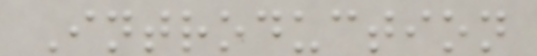Introduction
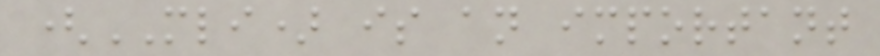(MLI) is an important
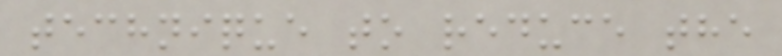technique to reduce the
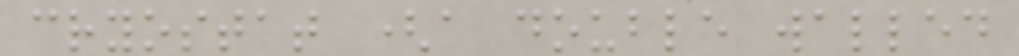cryostat (a double walled
